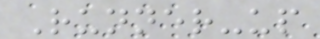Runner-up
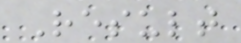Result
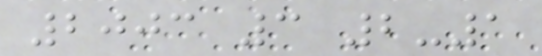2003 3 2-1
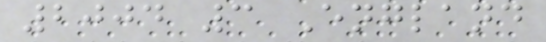2004 3 England
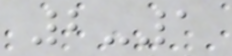2-1
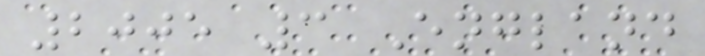2005 3 England
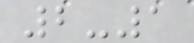2-1
